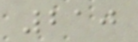210
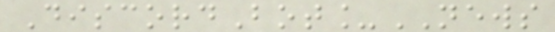DiscordBot_NEWS
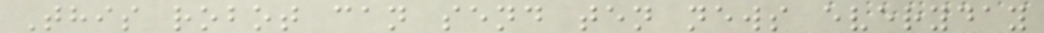This robot can send ten news everyday
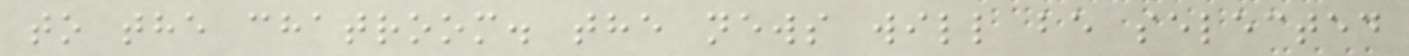to the chatroom. the news will be selected
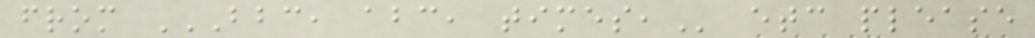from BBC, ABC, TIMES, etc please
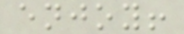enjoy!
